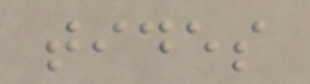tides
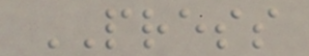PRESS
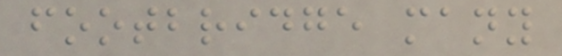footbridge many
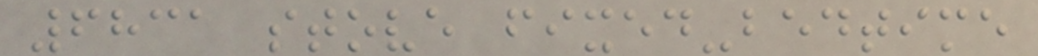6831 stove fixed-bedtime
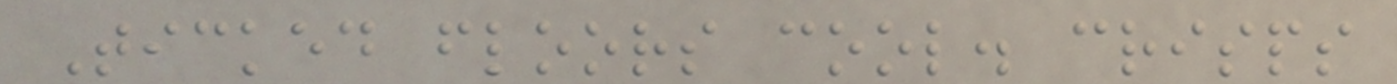Ticked floors cool. crisps
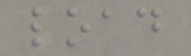load
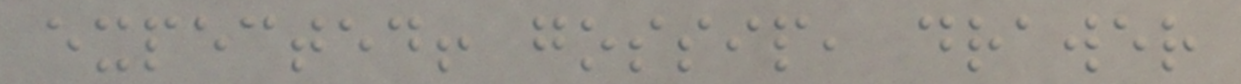expected! gossip, drawer
